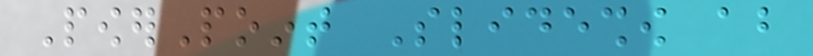PowerPoint Slideshow about
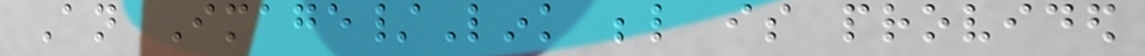An Image/Link below is provided
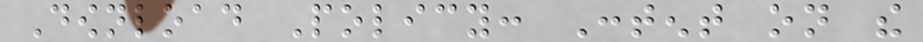Download Policy: Content on the
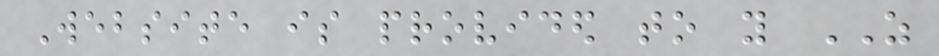Website is provided to you AS
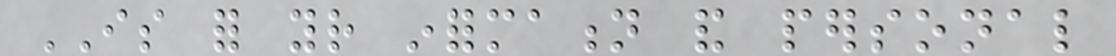IS for your information and personal
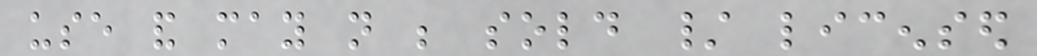use and may not be sold / licensed
